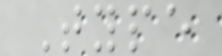Type
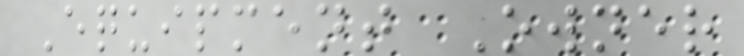Equipment Owner
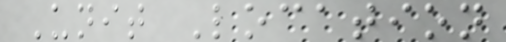Unit Location
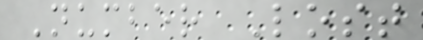Number Lost
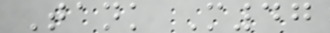Tank M47
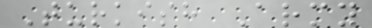Turkish Army
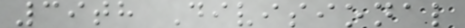39th Divisional
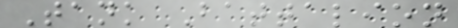Tank Battalion
